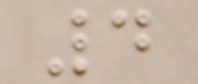4
